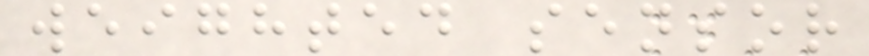weighted sensor
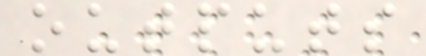outputs
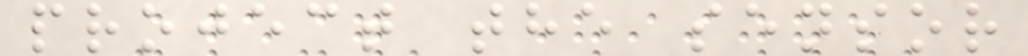project the sensor
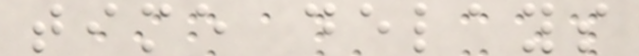time delays
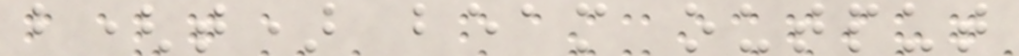b(t) beam output
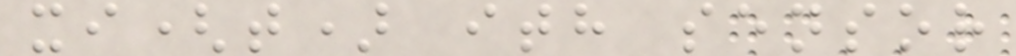xi(t) ith sensor
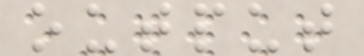output
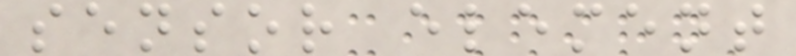sensor element
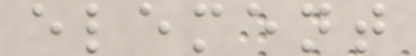element
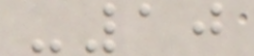-10
